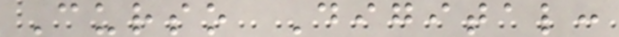Curso Digital:
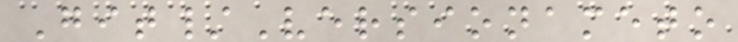Git/Versionameto
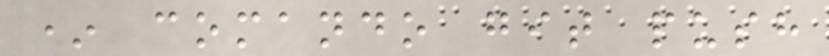* comando git push
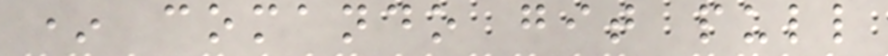* comando git pull
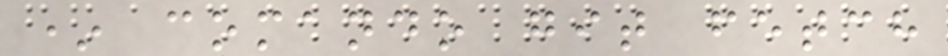* comando git fetch
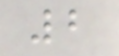2
